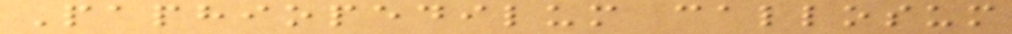Paphiopedilum callosum
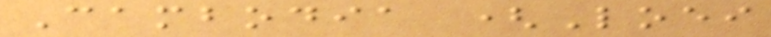Cambodia (Loei
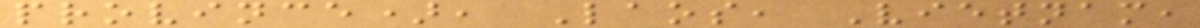province), Laos, Vietnam,
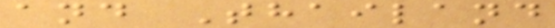and Thailand
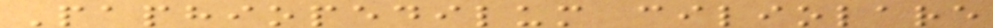Paphiopedilum ciliolare
